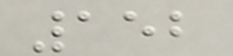152
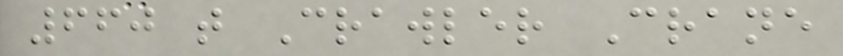660 t Crawler Crane
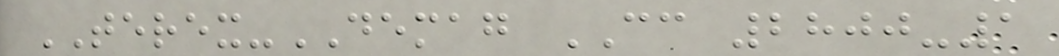TEREX-DEMAG CC 2800-1
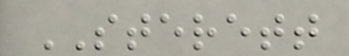STERETT
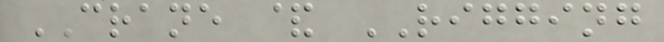CRANE & RIGGING
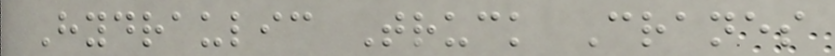Hydraulic Truck Cranes
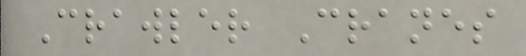Crawler Cranes
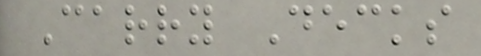Carry Decks
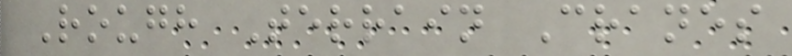Rough Terrain Cranes
